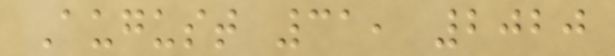August 31, 2020
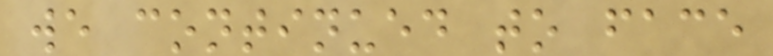we continued to face
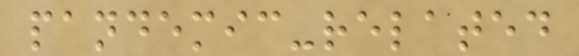pandemic-related
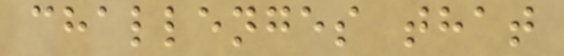challenges that
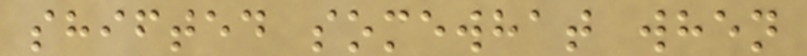shifted somewhat when
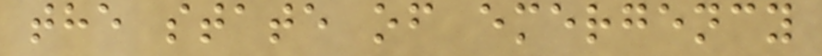the state of emergency
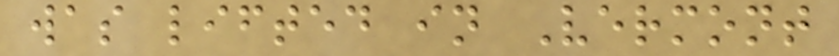was lifted in Vermont
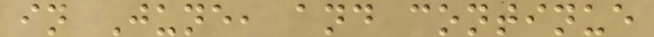in June, and continue
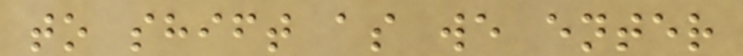to shift as we enter
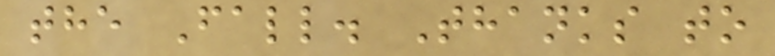the Fall. Thanks to
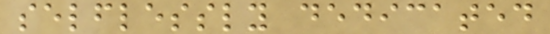selflessly dedicated
